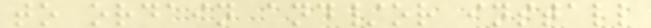to ordain and/or install
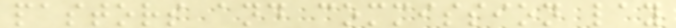pastors and commission lay
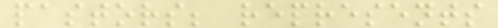pastors; represents
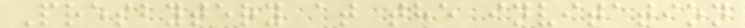Presbytery at the invitation
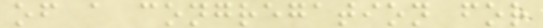of a congregation for
